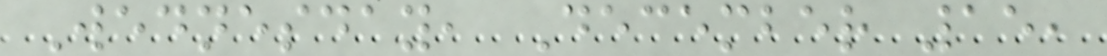Wednesday, December 15,
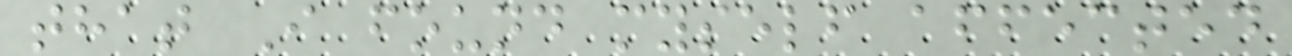that I found myself affected
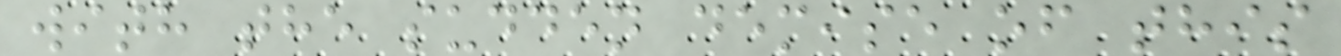with the sudden demise of this
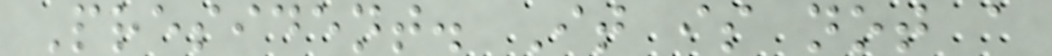President. It is not a
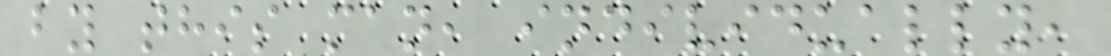by this man, individually,
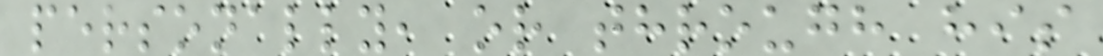personally, or through his
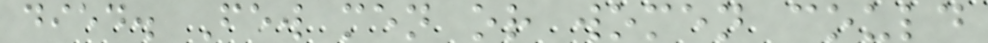died. Few men or women could
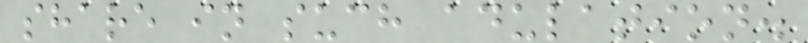share in such adulation.
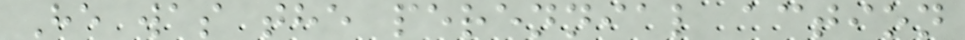He was the perennial action
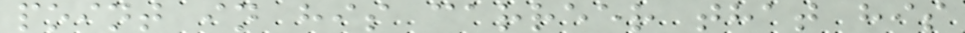point in his carreer that his
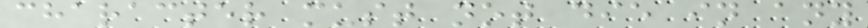character must not die in any
